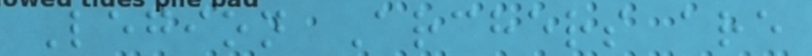Legion Archers are
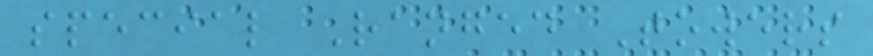special Ranged Towers
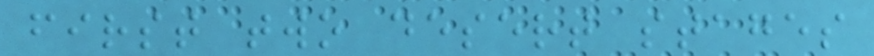first two desert stages
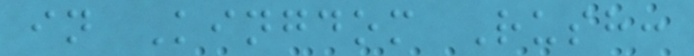in Kingdom Rush:
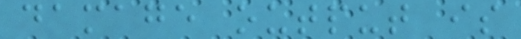damage output is
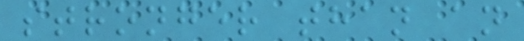stronger than an
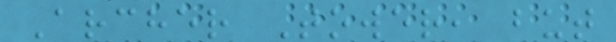Archer Tower, but
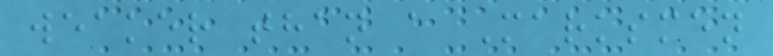weaker than a Marksmen
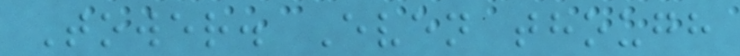Tower. Even though
